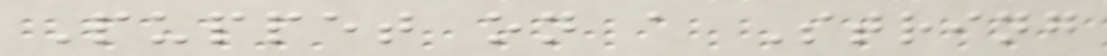Puppet on a String
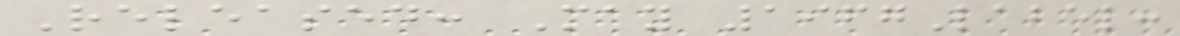Released: May 1967Label:
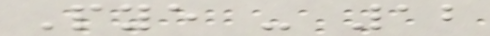Pye - 12
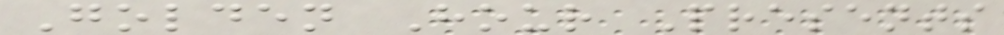Golden Hour Presents
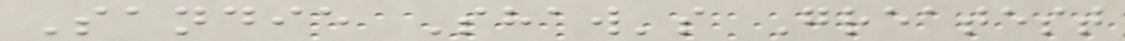Sandie Shaw's Greatest
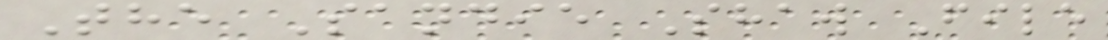The Sandie Shaw File
